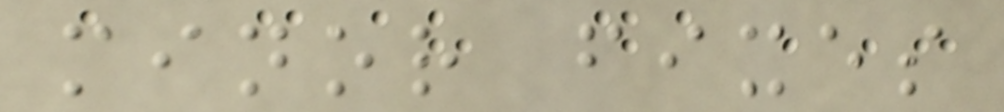minor fixes
